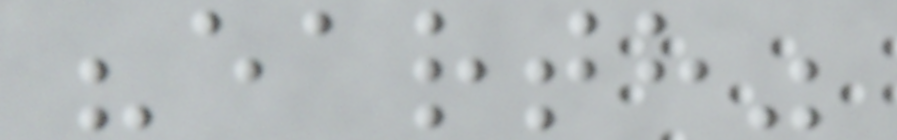"earth"
